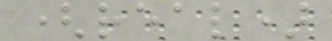(real)
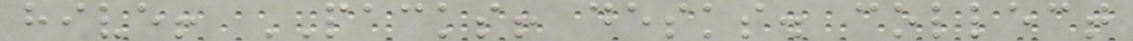hive! PACKS! desks. collect
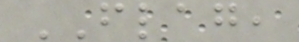FLAG,
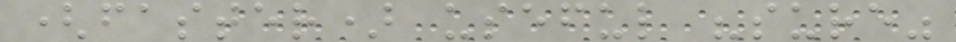(faster) useful "sure"
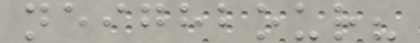neighbour?
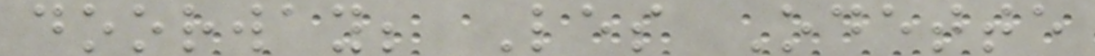doorway; Les Odette
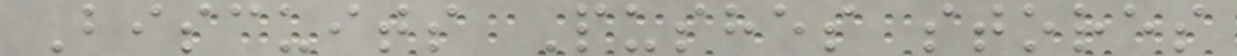Biscuits Pushes stores
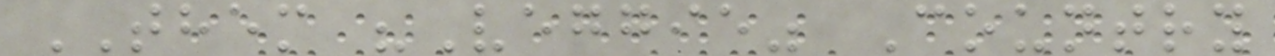THEM "Veggie" Country
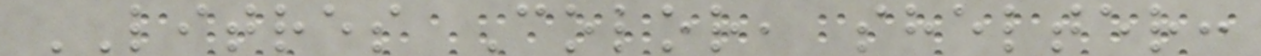LITRES Color, shelter:
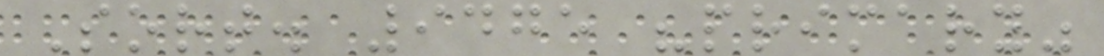Sort. 9475 "primary"
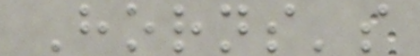Horns's
